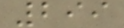299
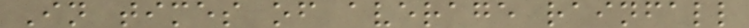In times of average rainfall
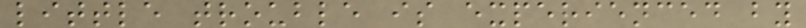little trouble is experienced by
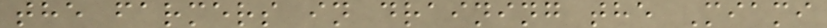the farmers in draining the Miami
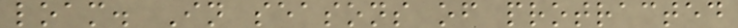loam. In seasons of protracted
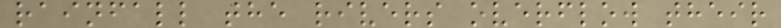rainfall the rivers overflow their
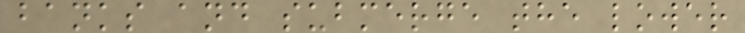banks and submerge the lower
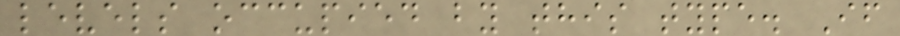levels occupied by this type. If
